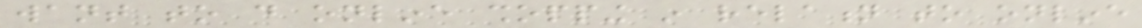want to do online shopping in relation to online
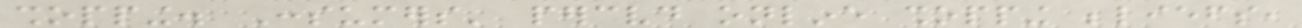shopping. Consumers' perceived online shopping beliefs,
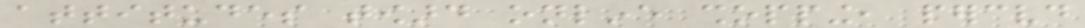attitudes toward online shopping, perceived
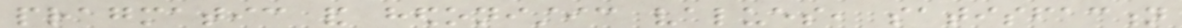pragmatic and hedonistic values, satisfaction
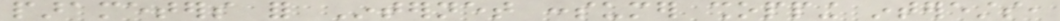parameters for Internet consumer shopping interests,
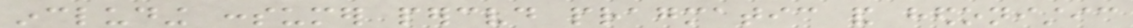including consumer perceived pragmatic and hedonistic
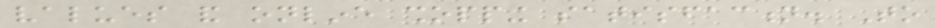values and online shopping satisfaction. To
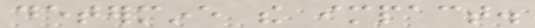determine the impact.
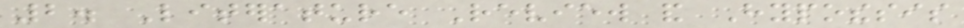2. Literature Review and Hypothesis
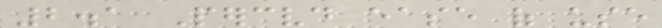2.1 Perceived ease of use
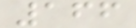166
